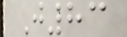J83
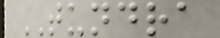TUNDRA
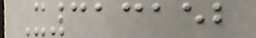X313152
